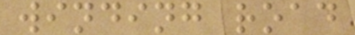winding road
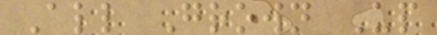All Grown Up
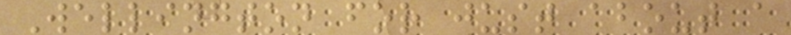Wellington for just about a
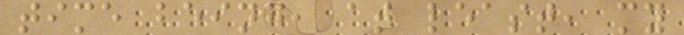time being, at least, my
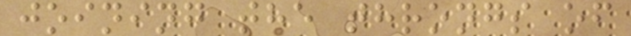joining the throngs of
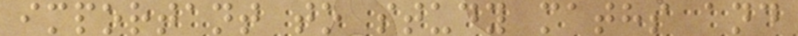important to study maths and
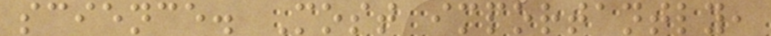science. Most importantly,
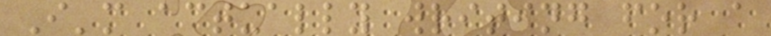I'm actually writing for a
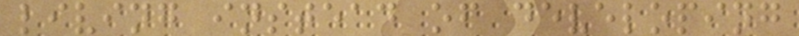living instead of developing
